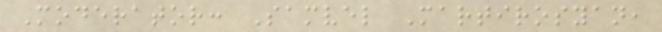Moderator: Samvel Martirosyan,
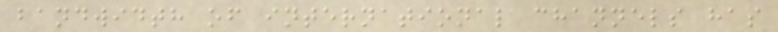bandwidth of international channels has
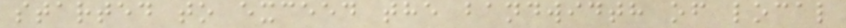started to exceed the bandwidth of local
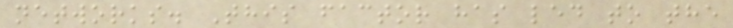networks. This factor has led to the
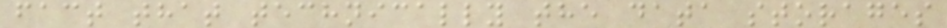fact that technically the data storages
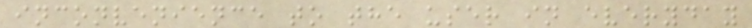inconvenience to the user in everyday
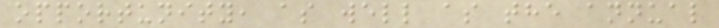opportunity, as well as the annual
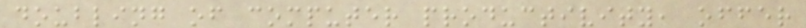doubling of computer productivity, offer
